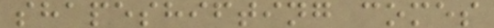shapeshifting comes
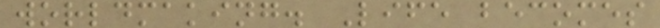worldmaking. Life becomes
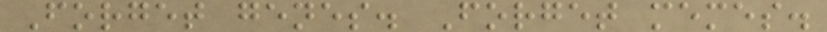Forget genes. Forget memes.
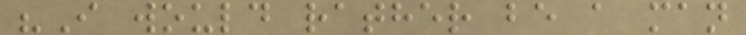"I would rather be a man
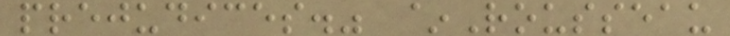prejudices." ~Rousseau
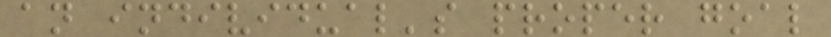an individual's proper goal
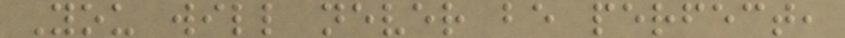You will never be perfect,
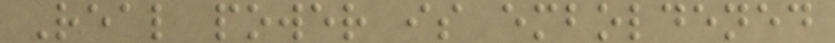Real power is emboldened
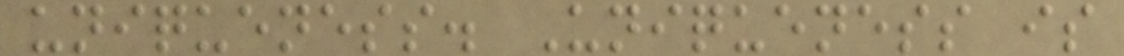uniqueness. Uniqueness is
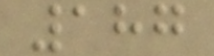187
